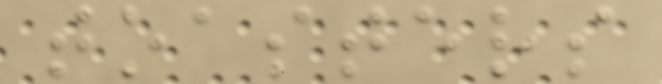toasters
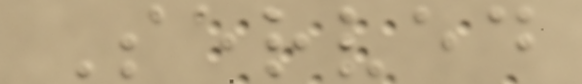Served
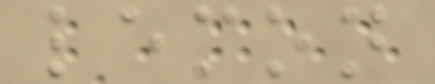lemon
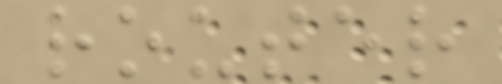router
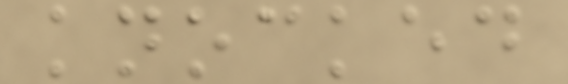knocked
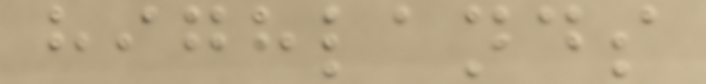highlands
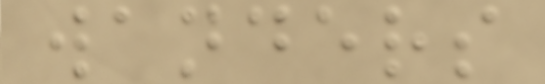wanders
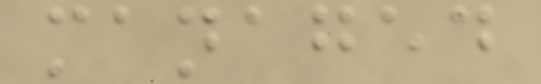managed
